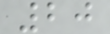20
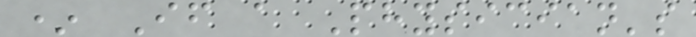* If a Physician's
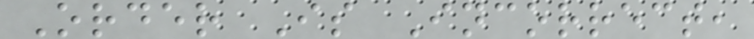Order Is Incorrect,
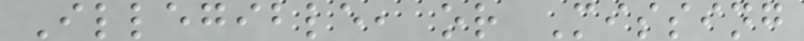Illegible, or Missing
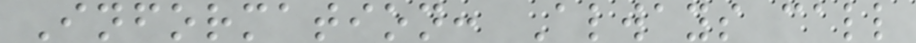Information: Always call
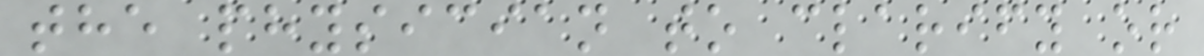the physician to clarify or
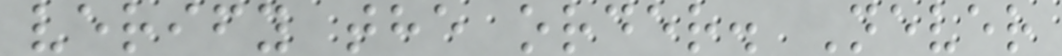verify the order. Never
